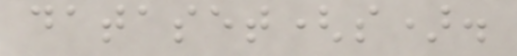dataset(s).
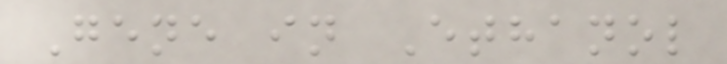Gene in Ethanol
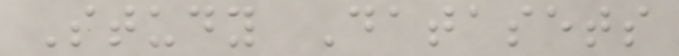Study Datasets
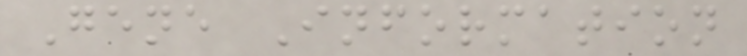Gene Information
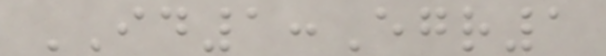ID1:Egr1
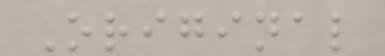Original
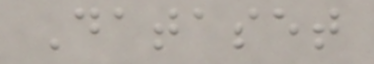Dataset
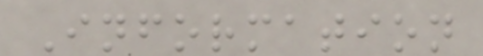Information
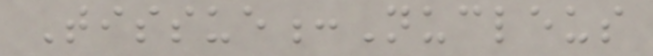Tissue:Nucleus
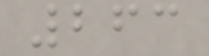263
